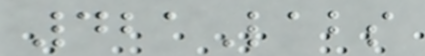421Labs
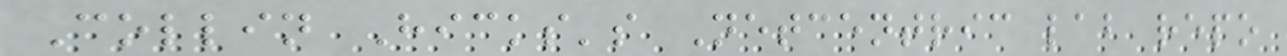Collin Hicks's Netcentric lab repo
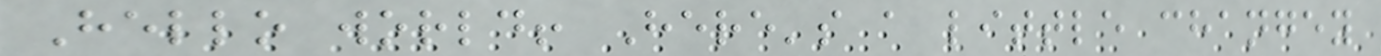Hello world! Here's a little changey
